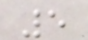5
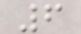6
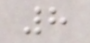8
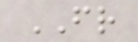FR
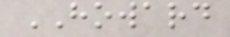HOWARD
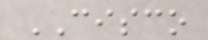CISCO
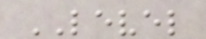LEVEL
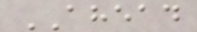AHEAD
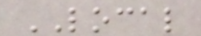LOCAL
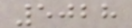5028
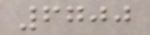6700
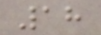18
